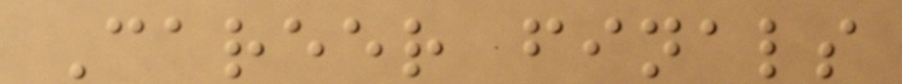Career finals
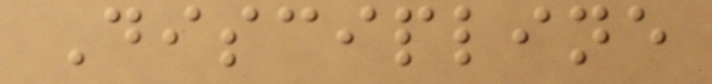Discipline
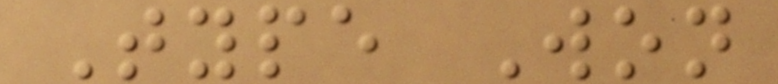Type Won
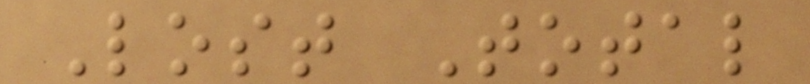Lost Total
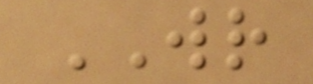WR
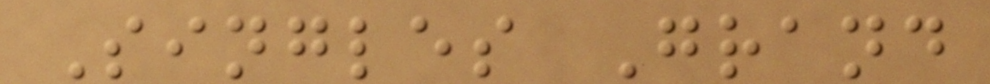Singles Grand
